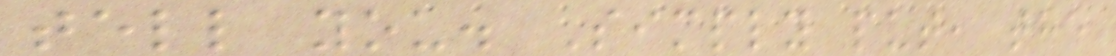tell you. Simply put, the
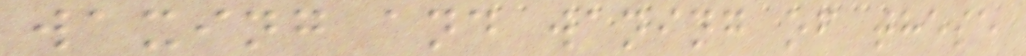waxing and waning of these
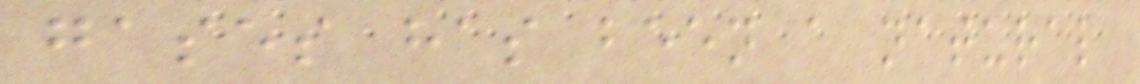gases has been a natural
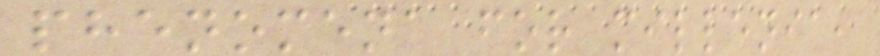phenomena for millenia,
